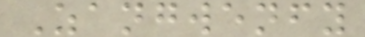Zangwenfy
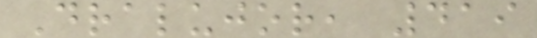Dralujor, 419
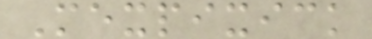Mexpixick
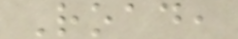Road,
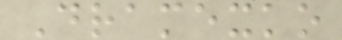Dramexko
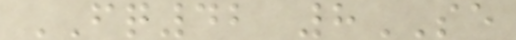FQ42 8SE
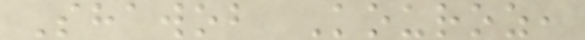Shawob Kouroz,
